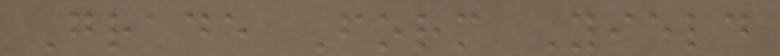Grade Form Yield
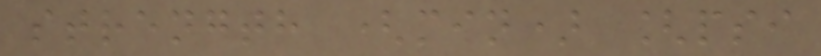strength (min) [psi
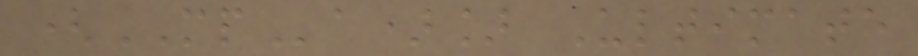(MPa)] Ultimate
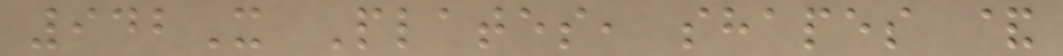942X Plates, shapes &
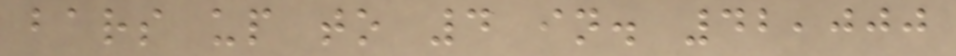bars up to 4 in. 42,000
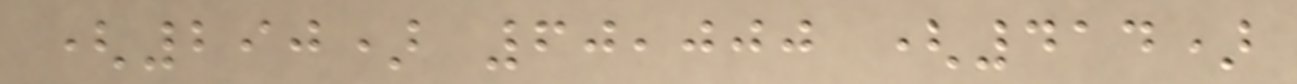(290) 60,000 (414)
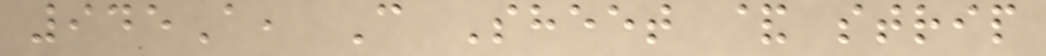945A, C Sheet & strip
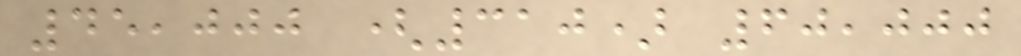45,000 (310) 60,000
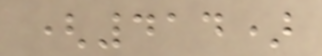(414)
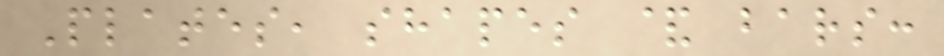Plates, shapes & bars:
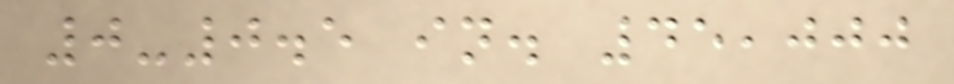0-0.5 in. 45,000
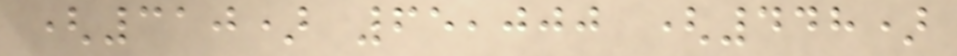(310) 65,000 (448)
